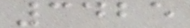3425
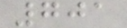701
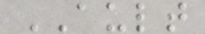AULT
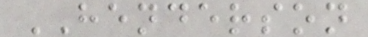HENDERSON
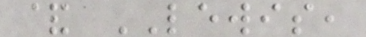& LEWIS,
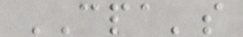CPA's
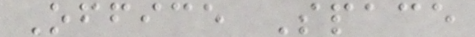Office Space
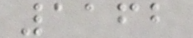1162
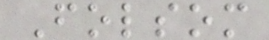Folsom
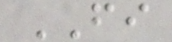FI
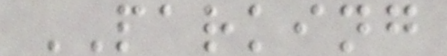PARKING
